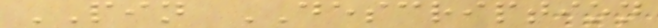PIN DESCRIPTION
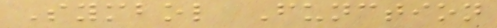Symbol Function
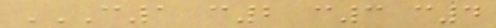C1 C2 C3 C4
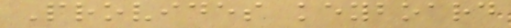Provides keyboard
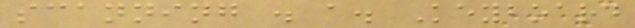scanning . a. Keyboard
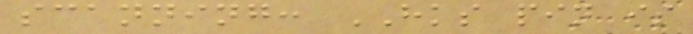scanning: HKS pin is
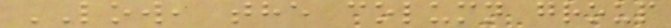LOW, the column group
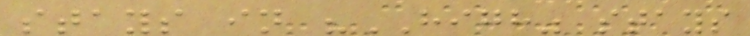stays in "HIGH" stays
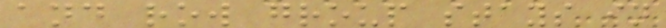and row group stays in
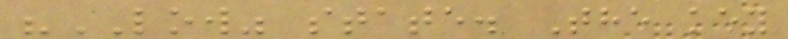"LOW" state. The key
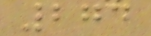274
